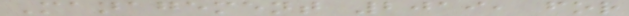Management 2019, for
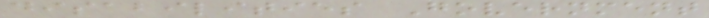disabilities Government
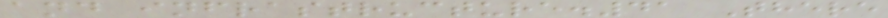and infrastructure.41 There
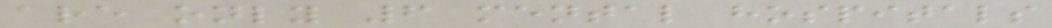are only 6 mental hospitals
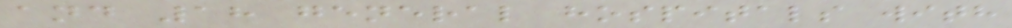and 18 general hospitals with
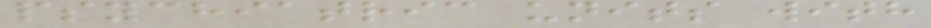psychiatric units with
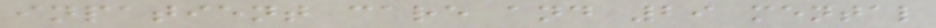inpatient care and 29 mental
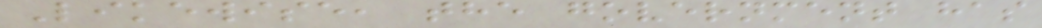Likewise, the government has
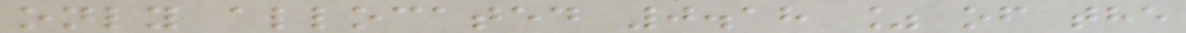only allocated 0.18 % of the
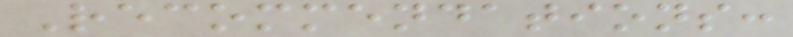Recommendations:
